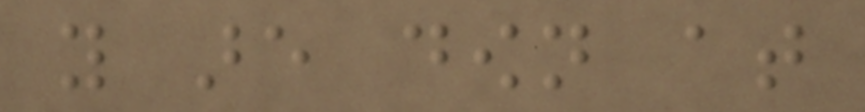you are down at
